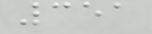351
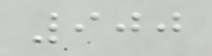900
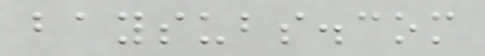baysubs.com
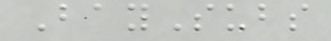BaySubs
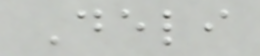Deli
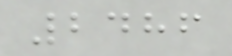2486
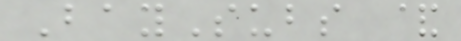BaySubs &
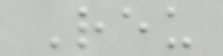Reu
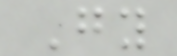Gy
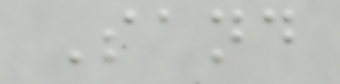Sand
